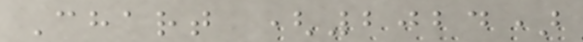Chart (2024)
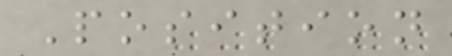Position
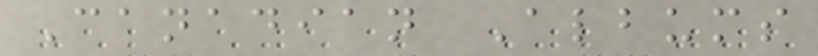Canadian Albums
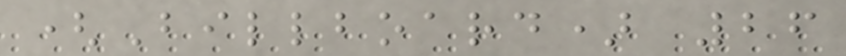(Billboard) 26
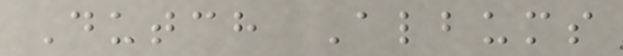Dutch Albums
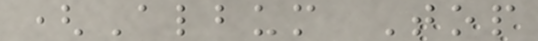(Album Top
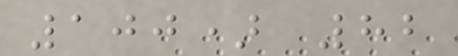100) 82
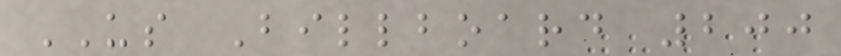US Billboard 200
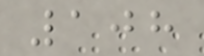108
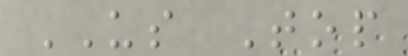US Top
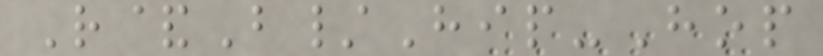R&B/Hip-Hop
